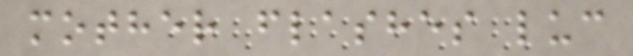mother flashes luc
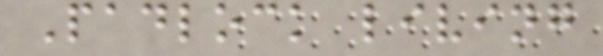Padlock living
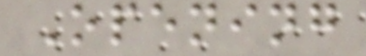Opening
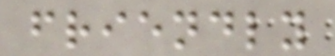friendly
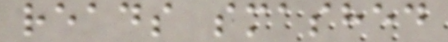reads smashed
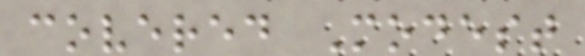covered Modest
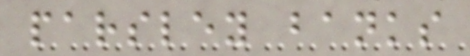parsley banks
